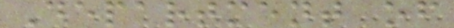Department of
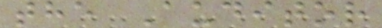the Auditor
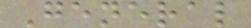General
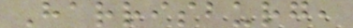Harrisburg,
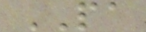PA
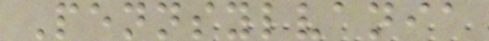Pennsylvania
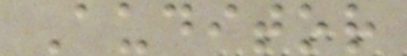Auditor
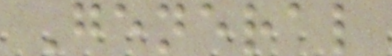General
